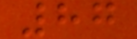87
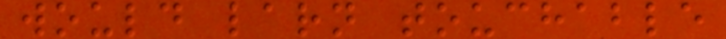would larn touchable
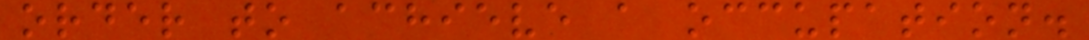order to achieve a occupation.
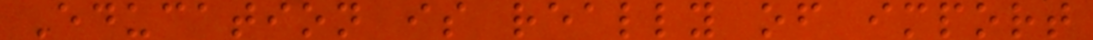Education is really of import
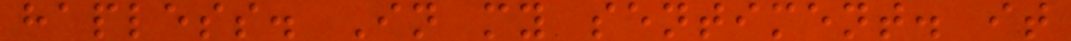hapless. In my sentiment. it
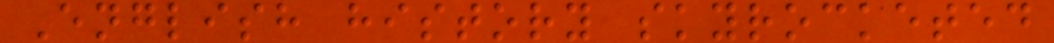English history skyrocketed
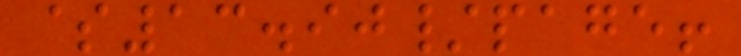$13.90/page!
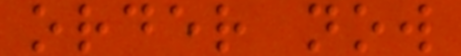order now
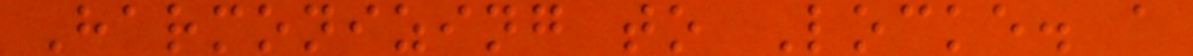Harmonizing to Locke. a
